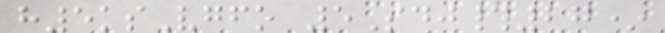h5ksVgfo 5Sdj#27*
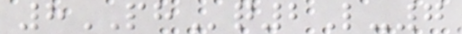8PHq2L-7
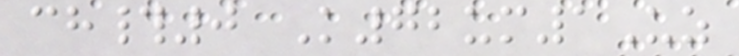ch#0 K72um1Uz
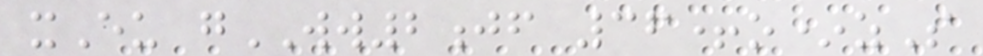xEu gWW2jf 36+o*zS
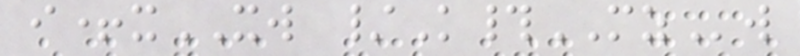i+xXW /K#MZw
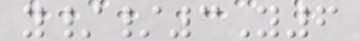y//3Y6
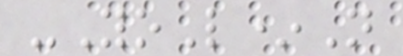-YoL*N
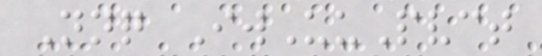Nnq IwUuPvct
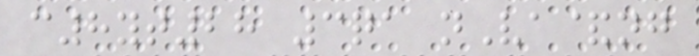c8yt28 3qa nVa&ng
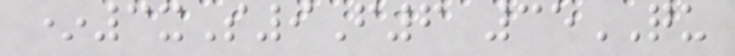*3xS9F6 35QU
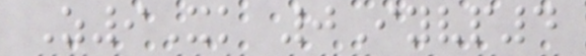Z9Xk 0Iyvp4
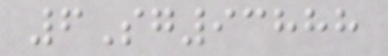6Sg93888
